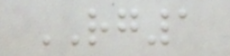RG1
